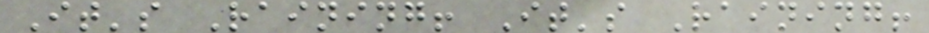It's Raining! It's Raining!
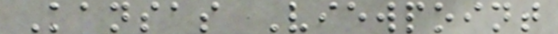Kansas Viewpoint
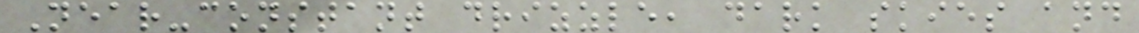Near-constant drizzle, dark skies and
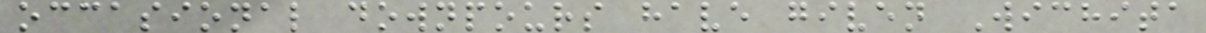occasional downpours have given Wichita
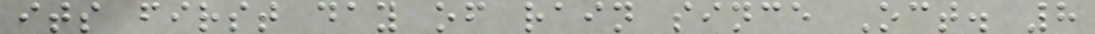its first day of rain since Oct. 8
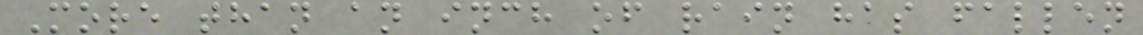More than an inch of rain has fallen
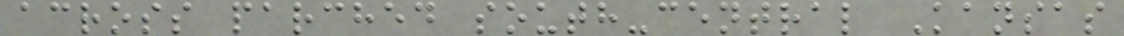across parched south-central Kansas
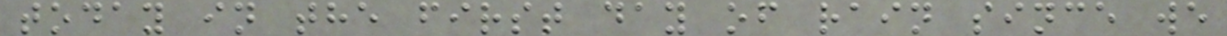today in the first day of rain since we
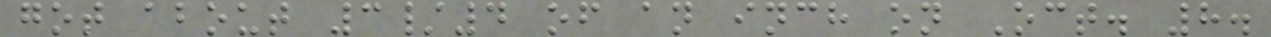got about 3/4 of an inch on Oct. 8.
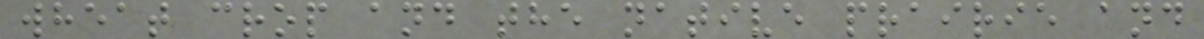wheat crop and the native prairie and
